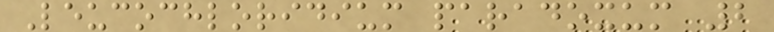Leucochloridium paradoxum 2
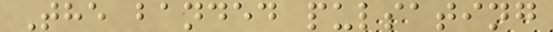The banded pulsating
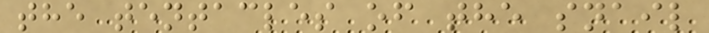the tentacles of the snail
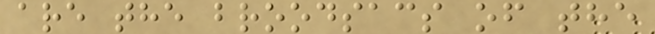are the broodsacs of the
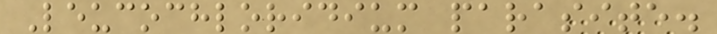Leucochloridium parasite.
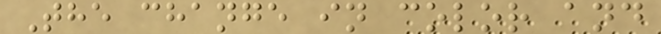The change in color and
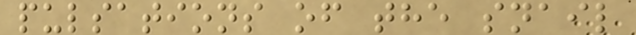pulsations of the snail
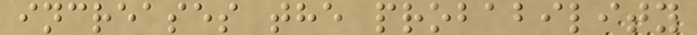increases the probability
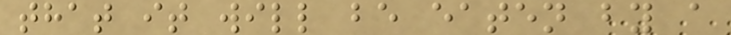that it will be eaten by a
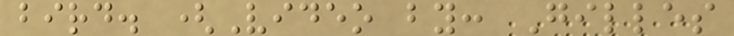bird. (Video by: Gilles
